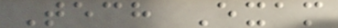Tech Exam
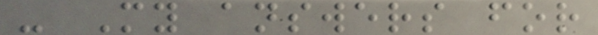- My answers for
